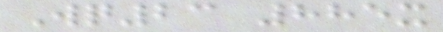Wq23 885x
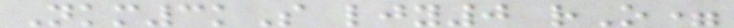Nkm3kS ljy0 rO=
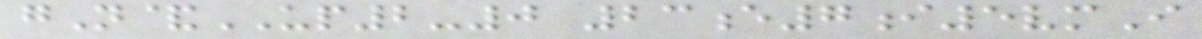gN&UP2-0 23e7i5vmI
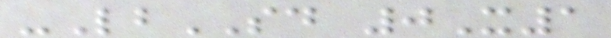-LbSD 0X1
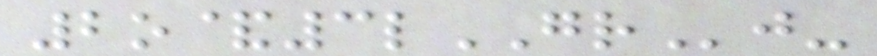2o&3lGRj-
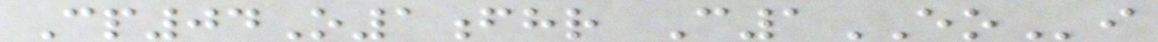Cp04O1fhr C1EOi
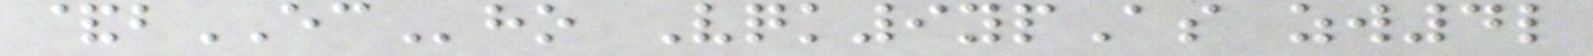&bECho Vqk9ypAs zw4l
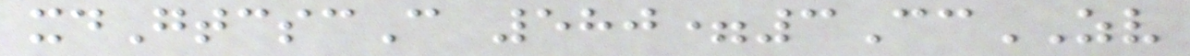xdGtcscC 580=3CcZV
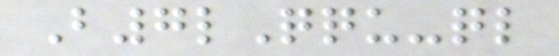B7lQqu-ql
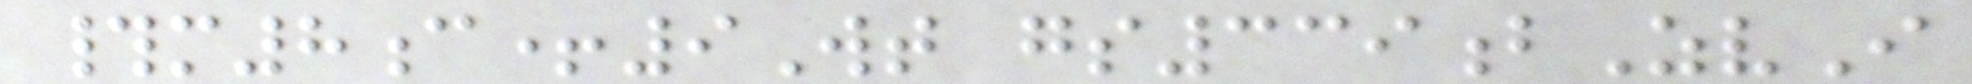#m8c+9Wt gs339bZvI
